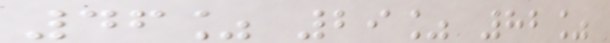46% 29% 82%
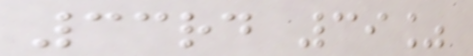33rd 39%
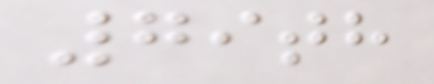79th
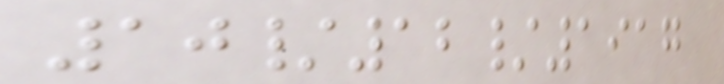10/12/1917
